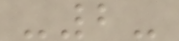-2-
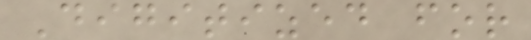Digitized for
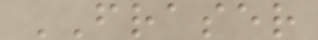FRASER
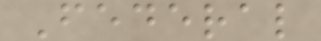Federal
